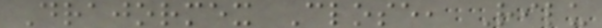Drajormex Close, Rilu
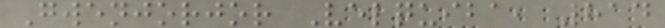Gwenjorjor Velquiba, 814
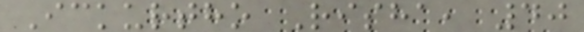Ickurtho Risha, 40
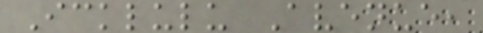Icklulu Avenue,
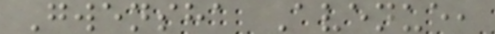Gwensha Avenue,
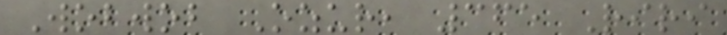Wobwob Ozur, 365 Riri
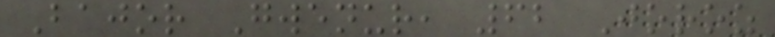Bajor Gwenur, 62 Joroz
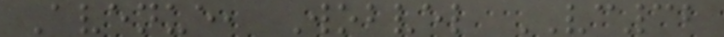Avenue, Wobvel VC32
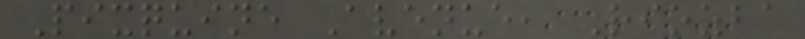Pixquine Avenue, Riozba
